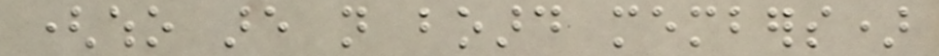(who are not board members)
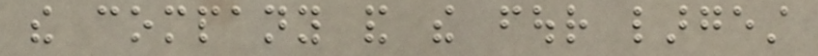the company and the four largest
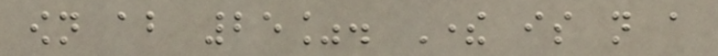own about 25%. There is not a
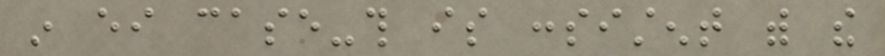in either case-this is consistent with the
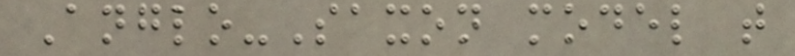Anglo-Saxon model that
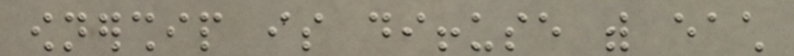ownership is diffuse with each
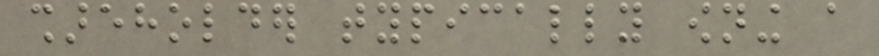shareholder typically owning a
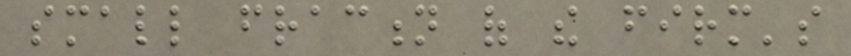small fraction of the firm's
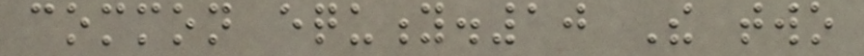common equity.10 The two
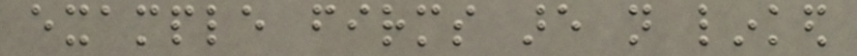example firms are not linked
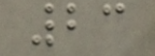23
